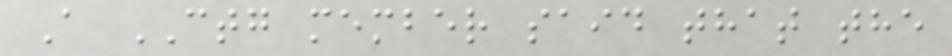A CTG member said that the
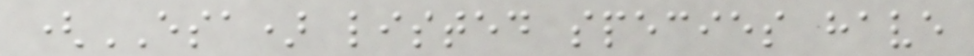(ESA) listed species have
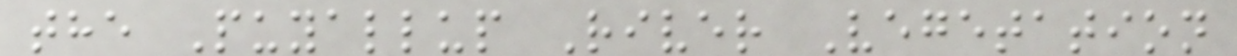the Puyallup River Vegetation
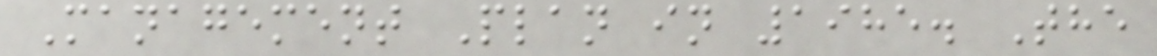Management Plan in 1985. The
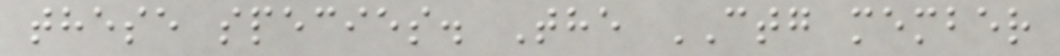these species. The CTG member
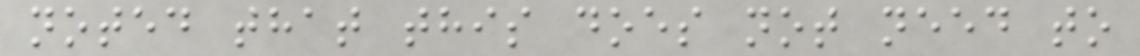noted that this does not need to
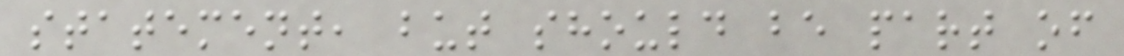statement, but should be part of
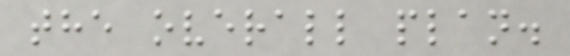the overall plan.
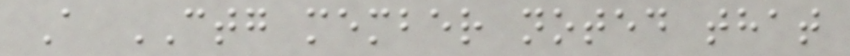A CTG member noted that
